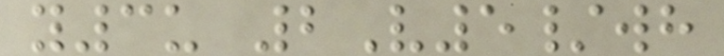y3u 2V5/wh
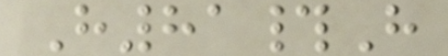H81#H
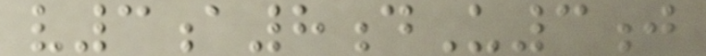v3a8dU3j
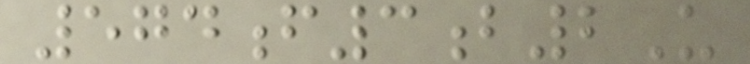574f3b2U
